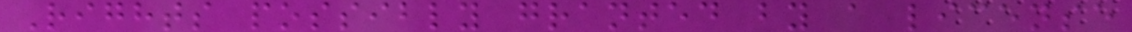Rights possibly granted by a license
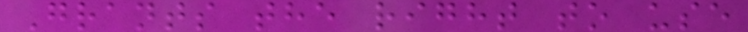Grants the right to use
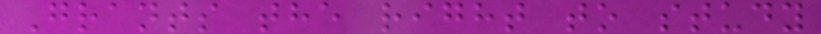Grants the right to study
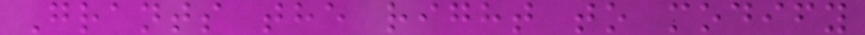Grants the right to modify
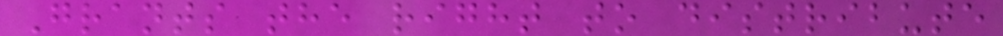Grants the right to distribute
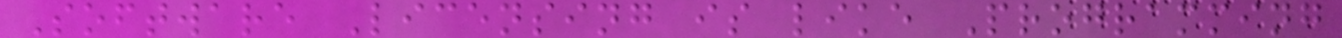Software Licensing is like Programming
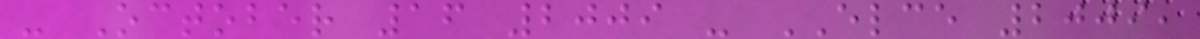- October 16 2009 - ELCE 2009,
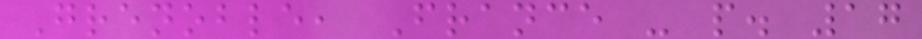Grenoble, France - p. 17
